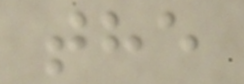the
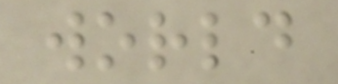world
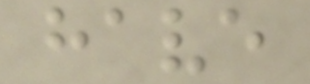have
